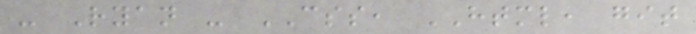- Ryan - CSS, HTML, git
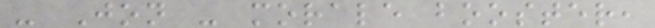- Jon - morale booster,
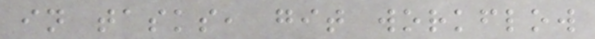in tasks, git workflow
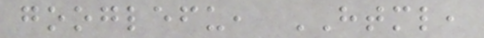googlefu, HTML,
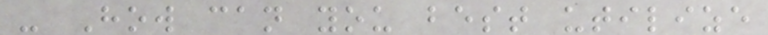- How can you best utilize
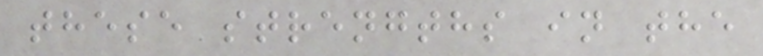these strengths in the
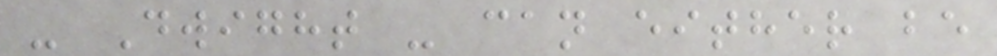- Dwight - can either be
